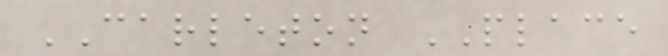CARLETON PLACE
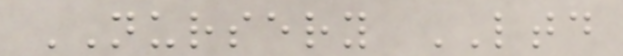NURSERY LTD
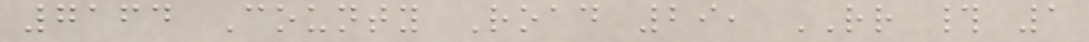7164 County Road 29, RR # 1
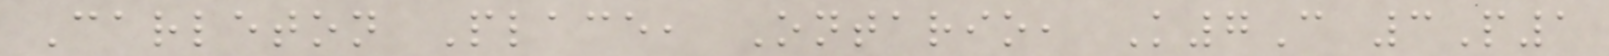Carleton Place, Ontario, K7C 3P1
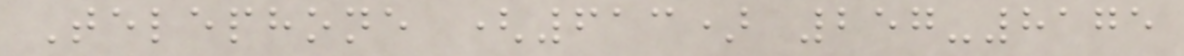Telephone (613) 257-8175
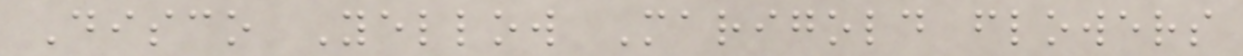Disco Yellow Marigold flowers
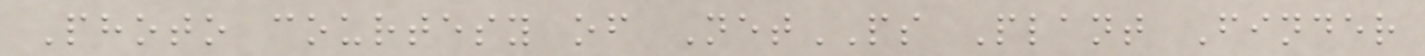Photo courtesy of NetPS Plant Finder
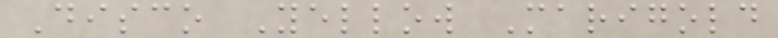Disco Yellow Marigold
